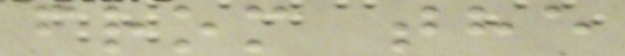from the
